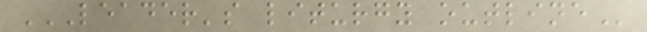LEADER'S LITURGY OUTLINE
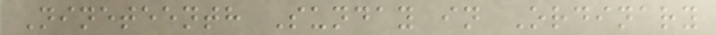Nineteenth Sunday in Ordinary
